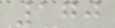170
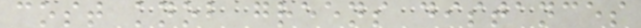cost knob greens distances
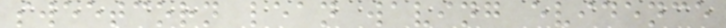sweetcorn lean waving evidence
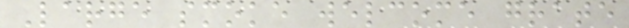Large smoke welcome grate
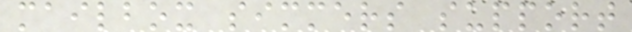mailbox simmers support
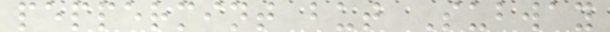peppermint but Subway
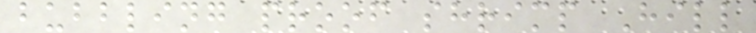bubbling proof shrimp Hill
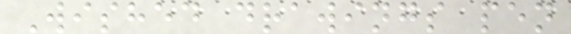Wished drawings pen
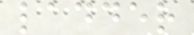ladder
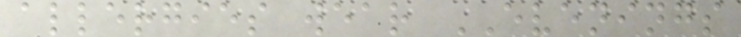allergies wear EVENINGS
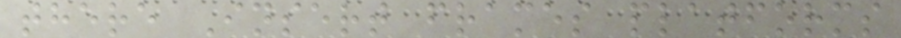there Insert frames platforms
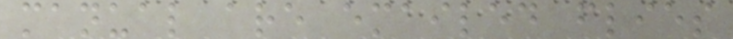manual are emailed flies
